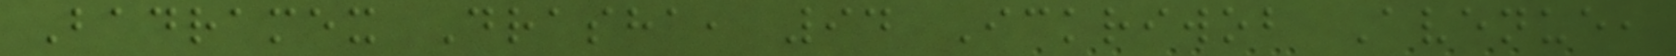Badramex Drasha, 94 Ickriwob Avenue,
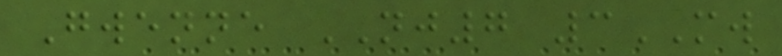Gwenne NJ7 3MW
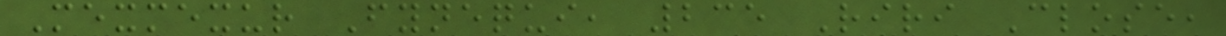Mexmexur Fynequi, 235 Riri Close,
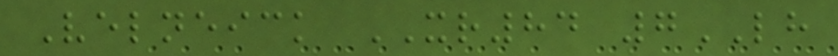Velneick XR84 7LH
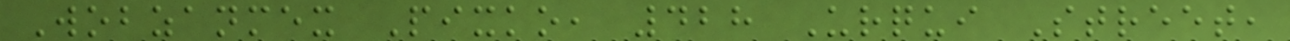Wobzanmex Pixko, 428 Urqui Street,
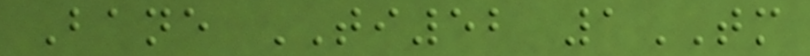Bane TI52 1TM
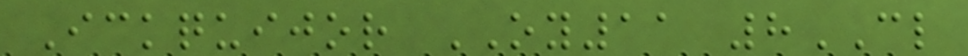Ickquijor OY11 8CL
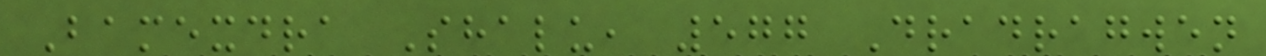Bamexdra Shalu, 577 Dradragwen
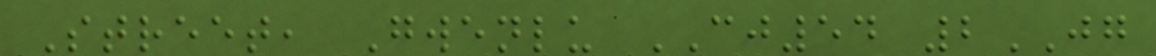Street, Gwenlu CJ54 2JG
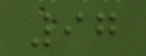97
